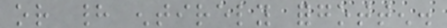or had entirely forgotten.
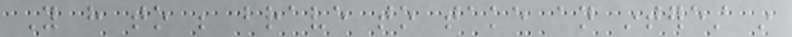You have to be brave to take an interest in
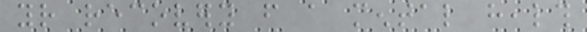your recovery from a mental health
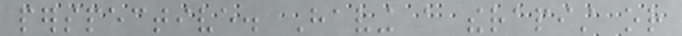perspective. Having a therapist or
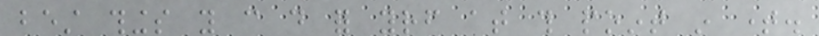best things you can do for yourself at this point in time.
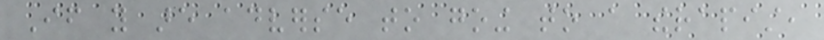If you are adverse to going to a therapist,
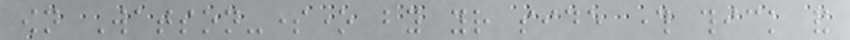own Watson-someone by your side through thick and
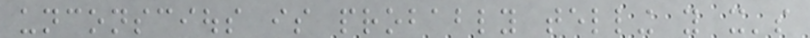unconscious is probably telling you it's
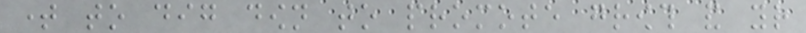time to dig down to promote growth and your
